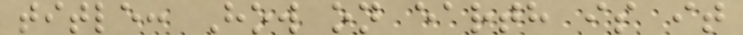title: How on earth is it
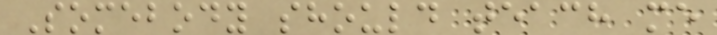Somebody should teach me
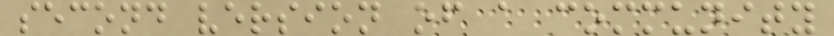second version of a community
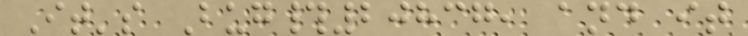It's Bug#20837, and it
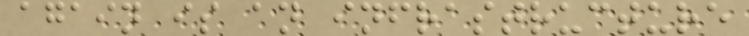again is an infrastructure
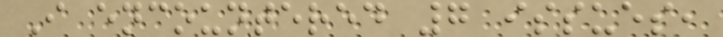I encountered 7 issues,
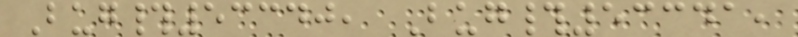Bug#53340, Bug#53341,
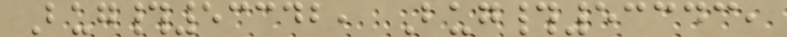Bug#53342, Bug#53343,
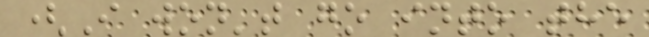(I won't go into the
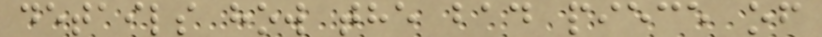details how the bad piece of
